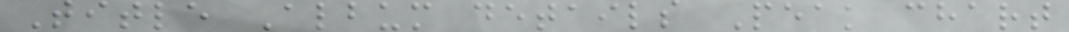Title Album details Peak chart
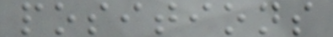positions
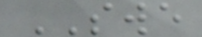SWE
